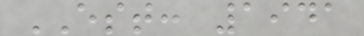EST: 1941
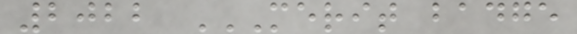2022 MERIT BADGE
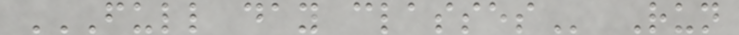FULL DAY CLASSES Run
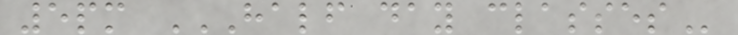5pm HALF DAY CLASSES
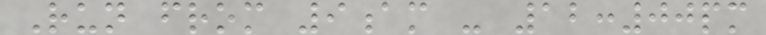Run from 9am - 12:00pm
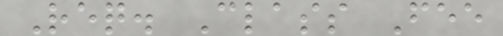Req. Class Fee
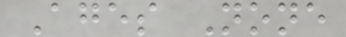Ages None
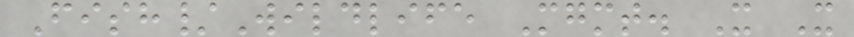Fish/Wildlife Mgmt. X X
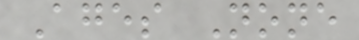Ages None
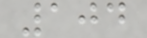104
